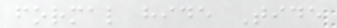formal hide Tide
